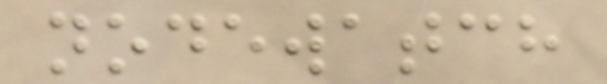nodewatch
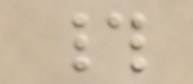#
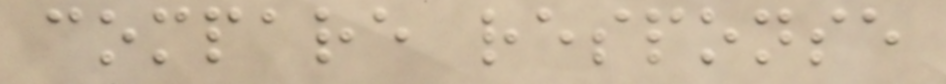compare response
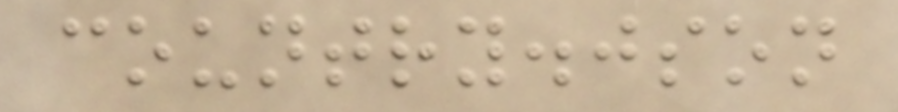country.json
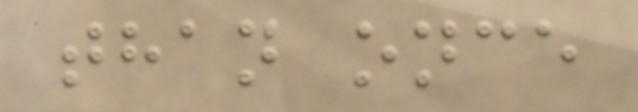than once
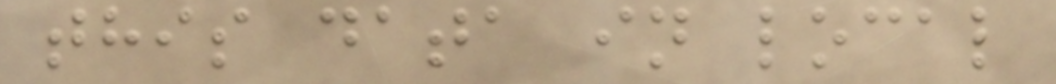this data in local
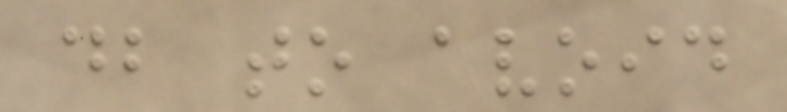db to avoid
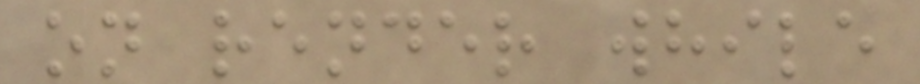on render while
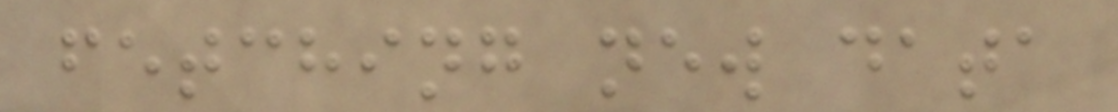fetching new data
